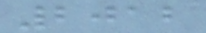2012
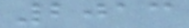2013
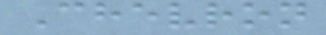Chevron
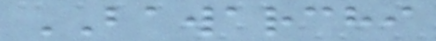BAWARCHI
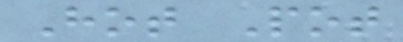Hot Pot
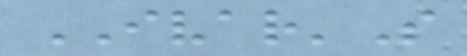IVAR'S
